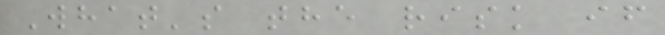What's the risk if
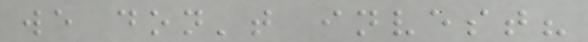we don't invest?
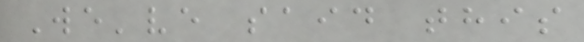We've said this
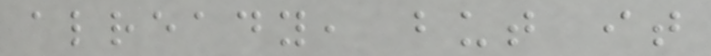already, but it
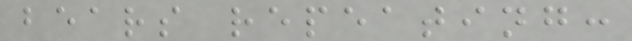bears repeating:
